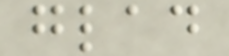glad
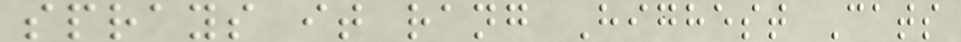sprays it rang Highest Cats
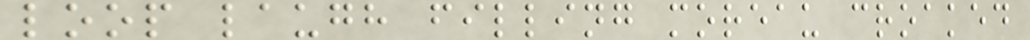loop laugh filling moreau croaked
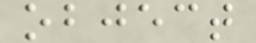object
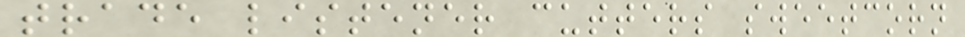trade listener cutters sweetcorn
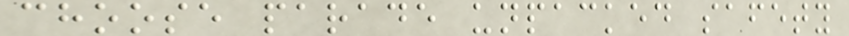choose parade unpacked safety
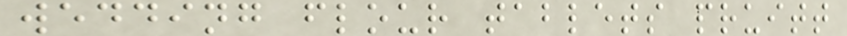wedding flour tablets pruitt
